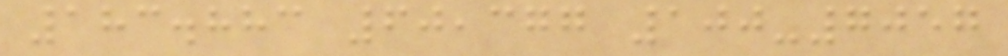183.883 60,377 100-7057
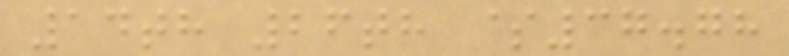14th 26th $37.78
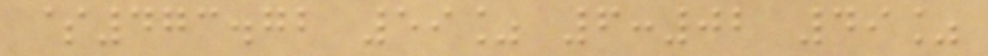$473.72 59% 6:02 49%
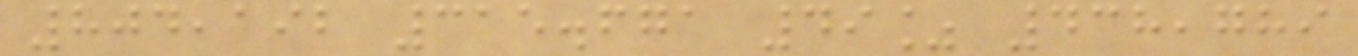804,192 315.671 49% 438,789
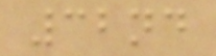32nd
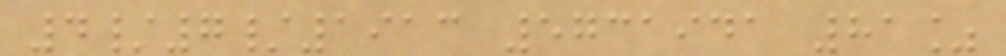4/7/1913 5731941 81%
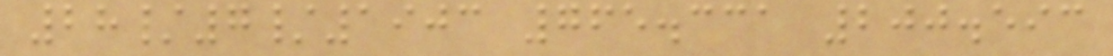28/7/1903 765.331 200.593
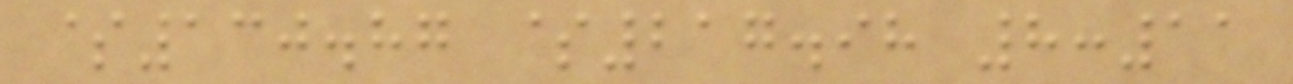$130.87 $217.98 8:11
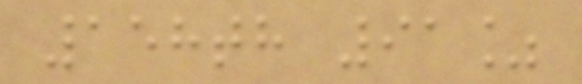158th 91%
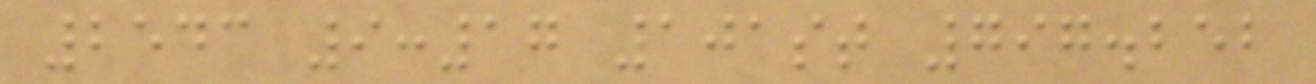2543 9:17 101st 797.252
